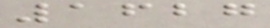1627
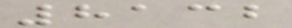8132
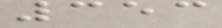353
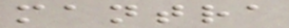mantra
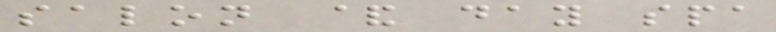salon & day spa
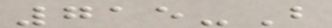715-B
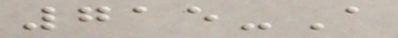715-A
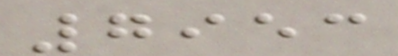7953
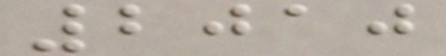2010
